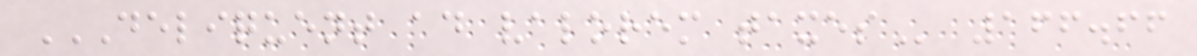DELIQUENT AD VALOREM TAXES 166.66
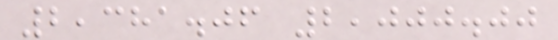2,381.06 2,000.00
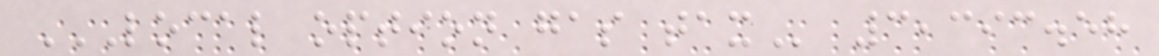LOCAL OPTION GAS TAX 3,393.58
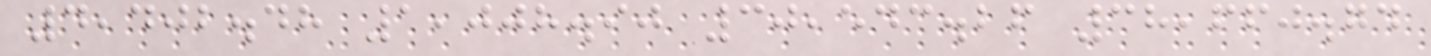4,402.48 1,008.90 30,543.26 38,660.74
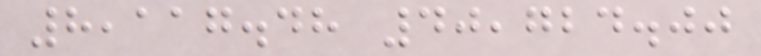8,117.48 40,724.00
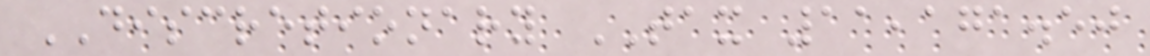DISCRETIONARY TAX 11,171.50
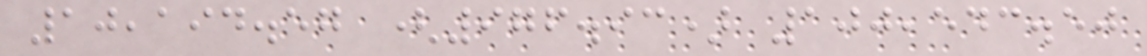10,194.57 (976.93) 100,543.50
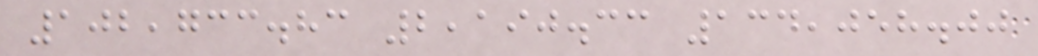102,733.83 2,190.33 134,058.00
